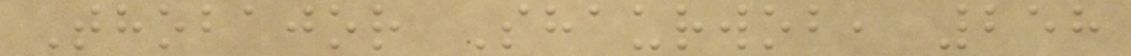Thobajor Shaurwob, 258
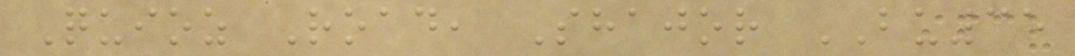Quioz Road, Shajor BU35
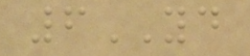6YD
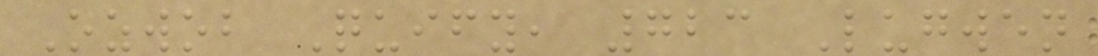Ozwob Quify, 723 Lugwen
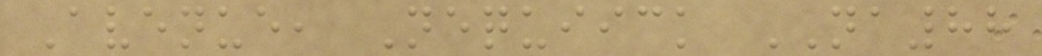Avenue, Nequiick NA88
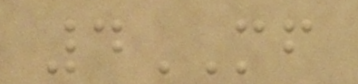4MF
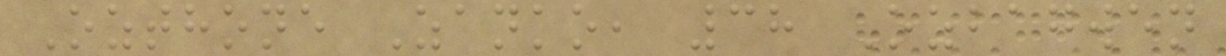Ozthone Zanko, 38 Ozbagwen
